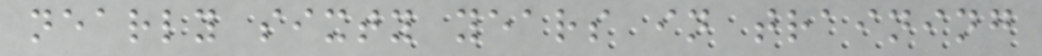nearly sixty years in training
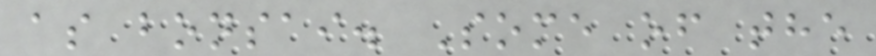as bonsai. Some of the
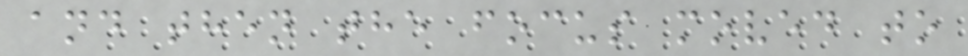and then the focus moved to
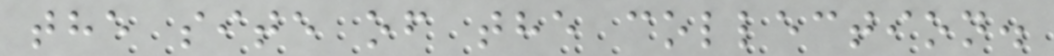the site of the collection.
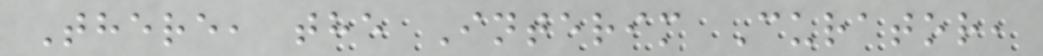There, the Interim Curator,
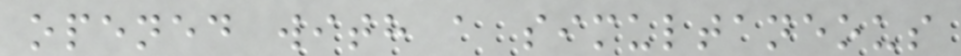opened with a simultaneous
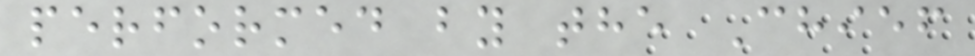performed by the Chief
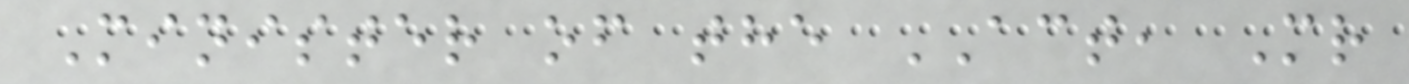Minister of the ACT, Mr
